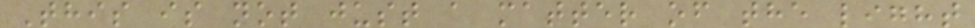This is not just a matter of the light
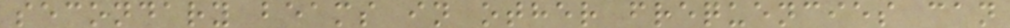secondary beams in other frequencies can
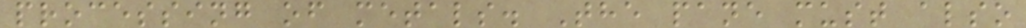processing of metals. The pane must also
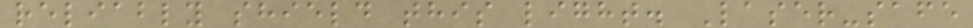reliably shield this light. Laser-safe
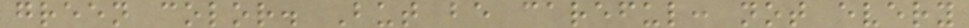green color. But be careful: not every
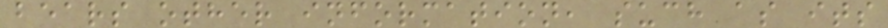bears other information, such as its
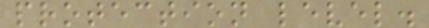protection level.
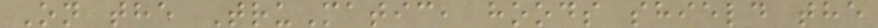On the TruMatic, hoods shield the
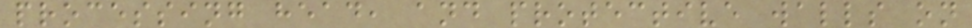processing head, and protective walls on
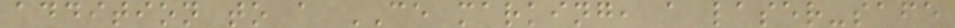addition to a CE marking, a laser-safe
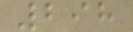298
